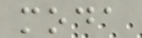moda
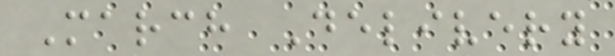March Delivery
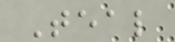Teal
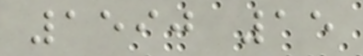1590 15
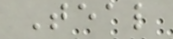Teal
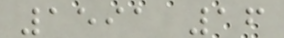1591 16
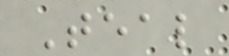Teal
